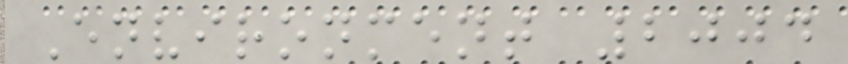Environment 2004
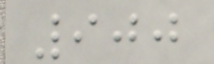900
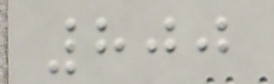800
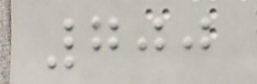700
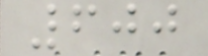600
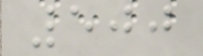500
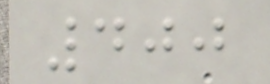400
